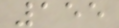155
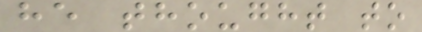he thought to
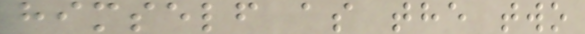himself as the two
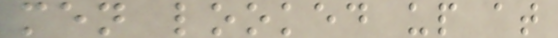men looked up at
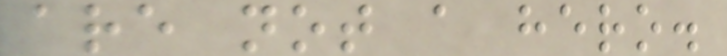are not a hero.
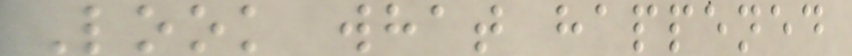Look what happened
